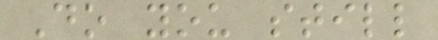Do you still
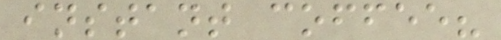instant coffee?
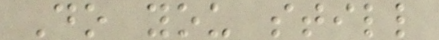Do you still
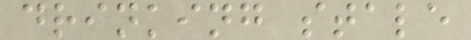drinking stale
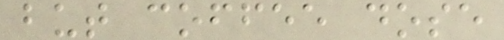but coffee dose
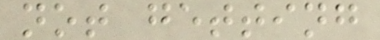not getting
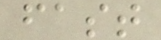fast
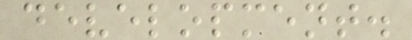development.
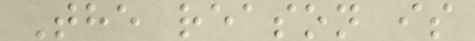The reason is
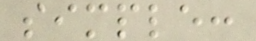simple:
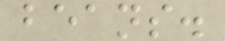beans.
